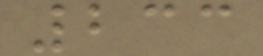233
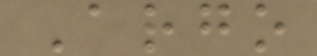Argo
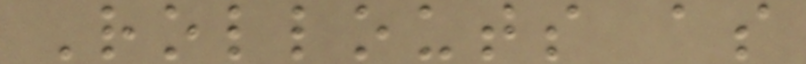Rollouts as
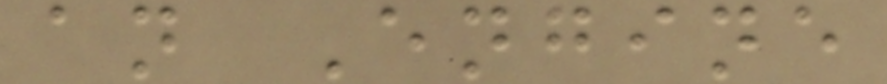an Engine
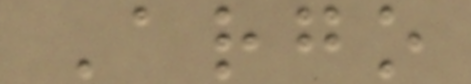Argo
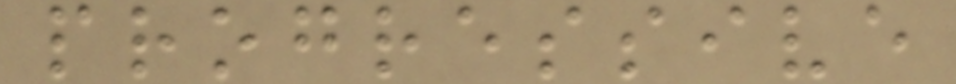progressive
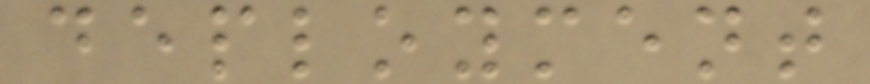deployment
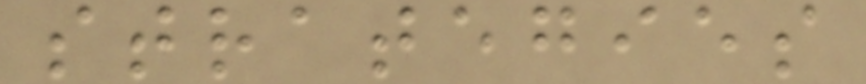strategies
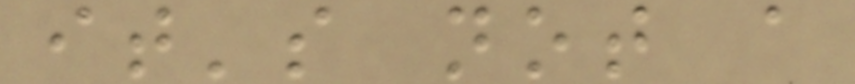it's not a
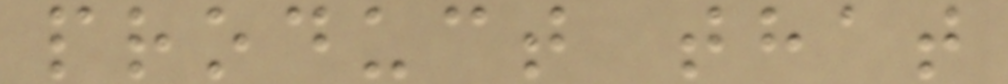product that
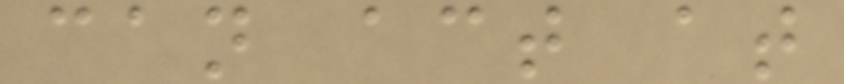can act at
